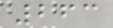263
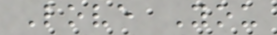Love You
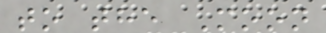to the Moon
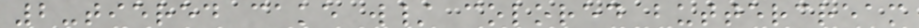2-tiered cake w/ colored buttercream
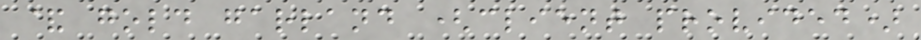& gold garland (client provided)
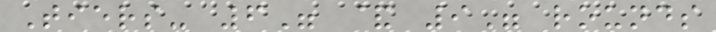Tiers- 6" & 9" rounds
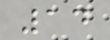14
